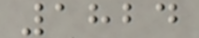1824
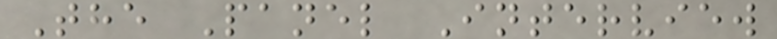The Panel Interview
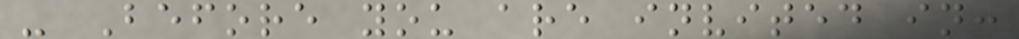- Before you are invited in:
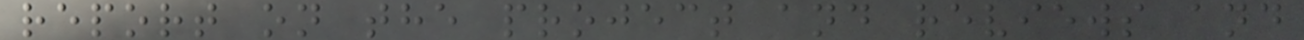report on the project and reviews and
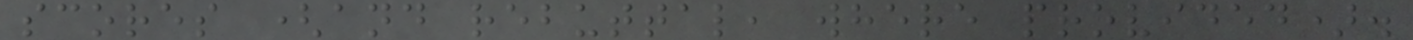scores (and rebuttal, where provided).
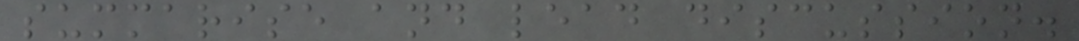summarise and lead discussion.
